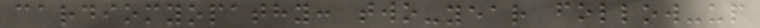cardiomyopathy: two-year follow-up
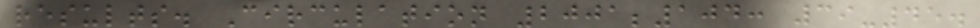results. Circulation 2001;104: 39-45.
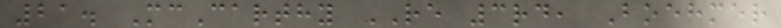21. McCarthy RE 3rd, Boehmer
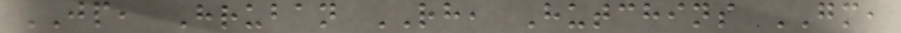JP, Hruban RH, Hutchins GM,
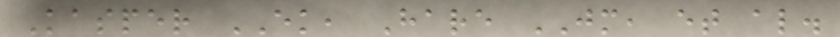Kasper EK, Hare JM, et al.
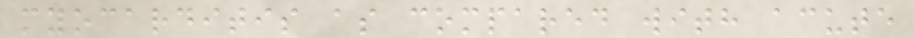myocarditis as compared with acute
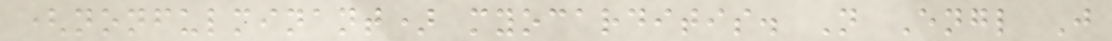(nonfulminant) myocarditis. N Engl J
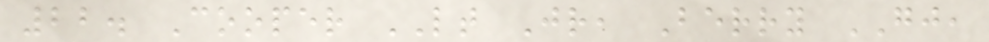22. Cooper LT Jr, Berry GJ,
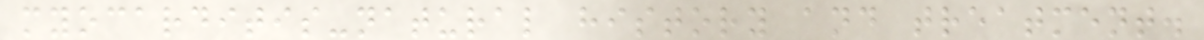myocarditis-natural history and treatment.
